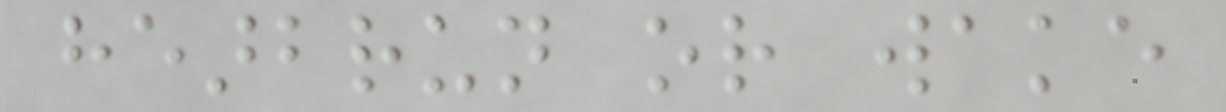hearbrun or wake
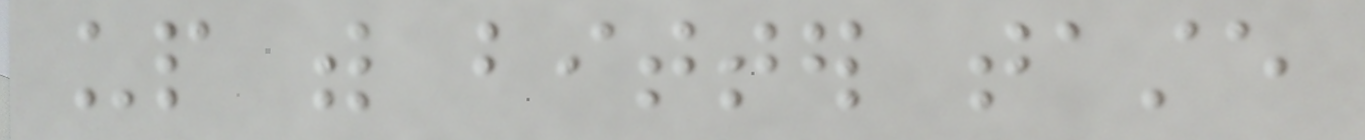up with bitter taste
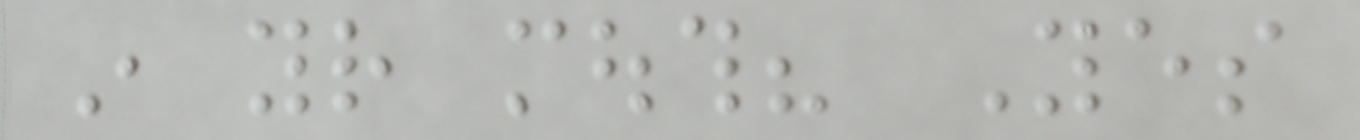in your mouth? Yes
